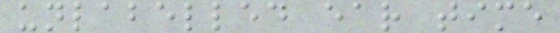unlabelled ear time
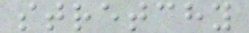stretchy
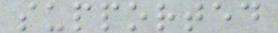supported
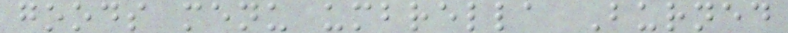goods menu umbrella Burned
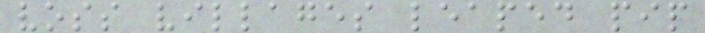voss villages leaped pip
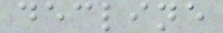decline
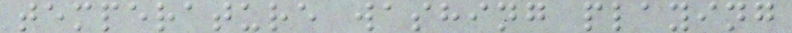temperature washing playing
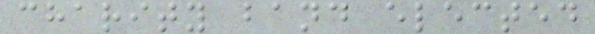charity band elected
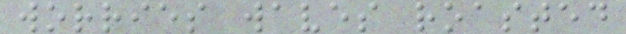worries waves roasted
